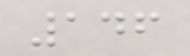146
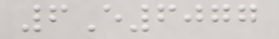6E6077
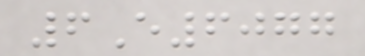6E6077
